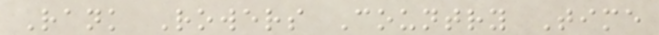Rank Rowers Country Time
